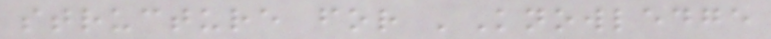structure for 'Knowledge
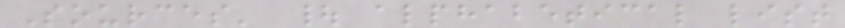Sources' | alphabetical list
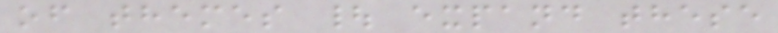of themes | expand these
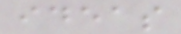ideas
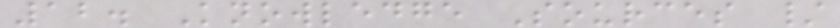12. Knowledge Sources /
